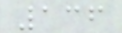136
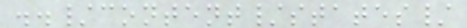../content/states/
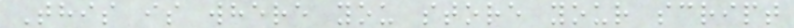This is where you store your script
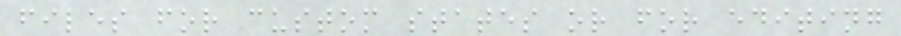files for custom states or for editing
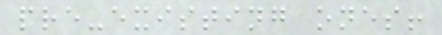pre-existing ones!
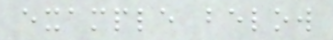example below
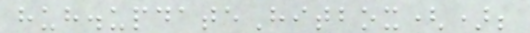huh.updateHitbox();
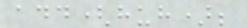add(huh);
